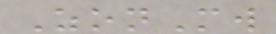ZonMw
